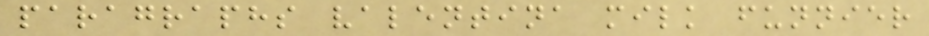paragraphs valentina milk funnier
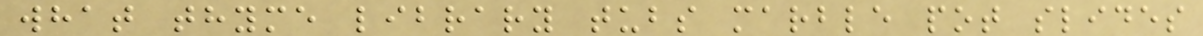what thyme library tubs marble pot slides
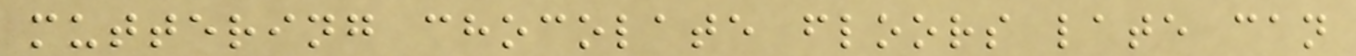muttering chocolate floors late can
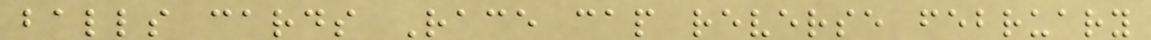balls cards Race cap reverse february
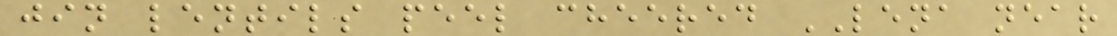jin lentils peel cheered LENA near
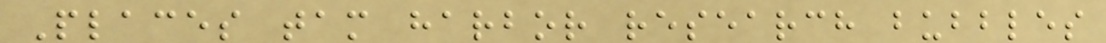Places tam harbor research bubbles
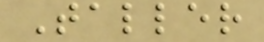Taller
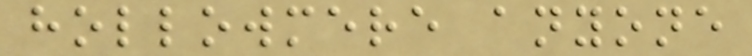hollowmere anyone
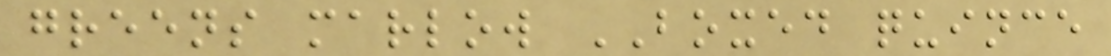greens marlow BOXED quince
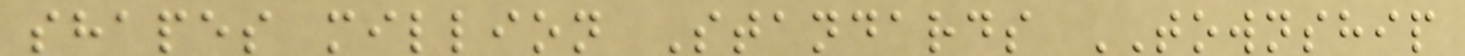shapes million Standards TOWNSHIP
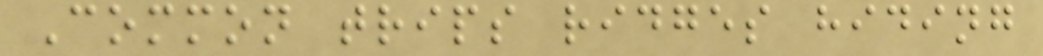Common trips ridges hiding
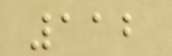112
